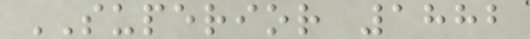SUPERIOR 1882
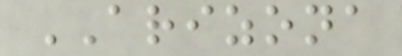ARIZONA
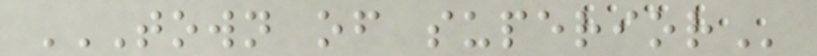TOWN OF SUPERIOR
